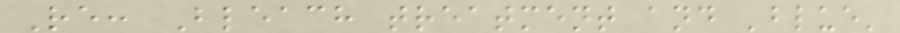Re: Bleach treatment and 'blue'
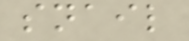snail
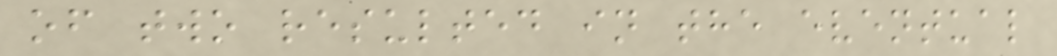of two resulted in the eventual
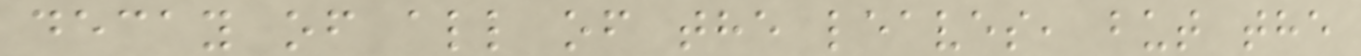decay of all of the leaves, but the
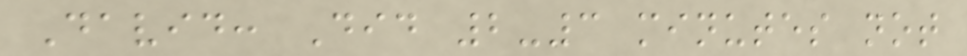David: Did 2-3 minutes not
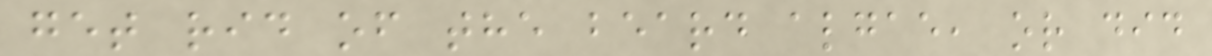get rid of the beard algae, or did
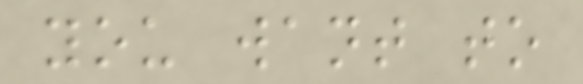you want to
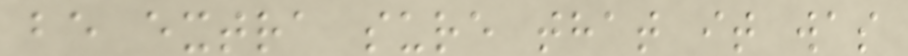be extra sure that it was
